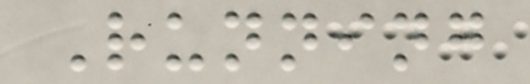Running
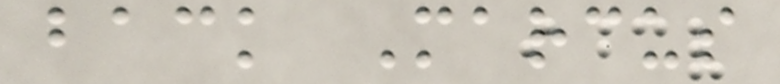back Marcus
